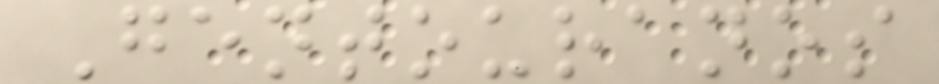Gentouranos
